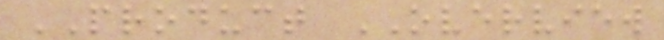PRODUCT OVERVIEW
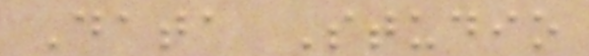Data Studio
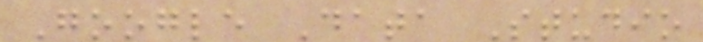Google Data Studio
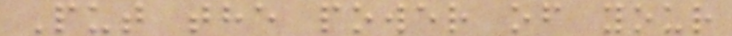Put the power of your
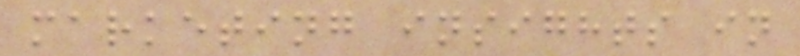marketing insights in
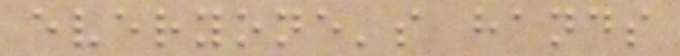everyone's hands
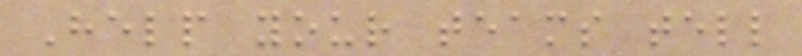Help your teams tell
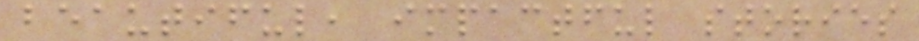beautiful, impactful stories
